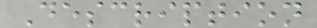Description
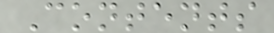Contents
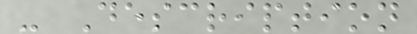- Description
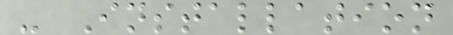- Installation
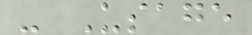- Usage
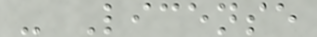- License
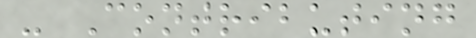- Contributing
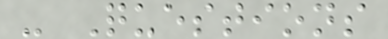- Questions
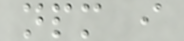npm i
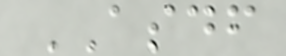ASDF
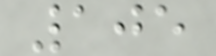105
